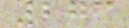273
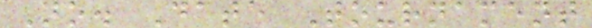No. Date Tournament
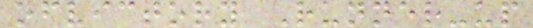ofvictory Runner-up
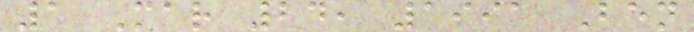1 Mar 24, 1991 Ben
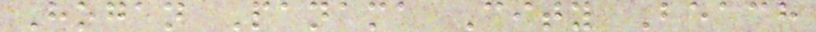Hogan Panama City Beach
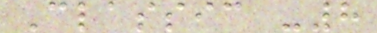Classic -8
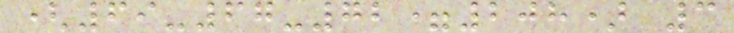(69-67-72=208) 3
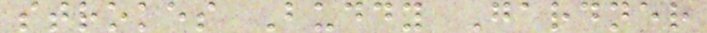strokes Buddy Gardner
